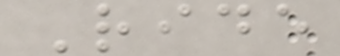Ride
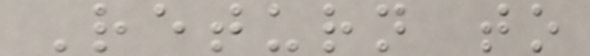Return to
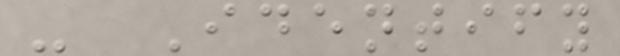- Identify
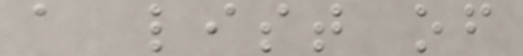a list of
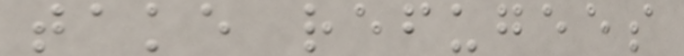take refugees
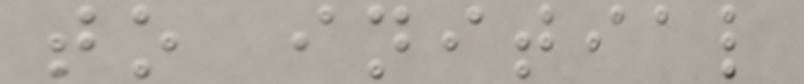to initial
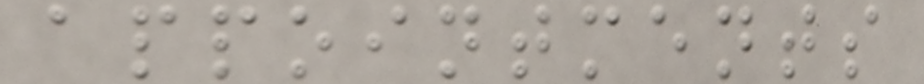appointments
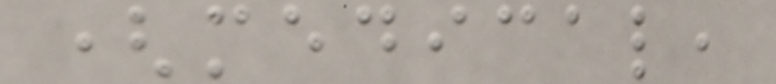(medical,
